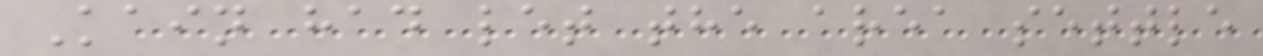Kain had let the area settle
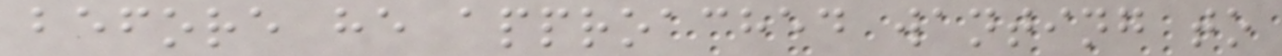before he approached wanting to
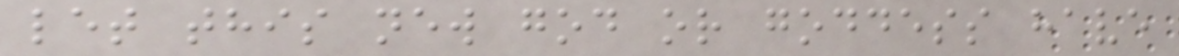let this new god or goddess have
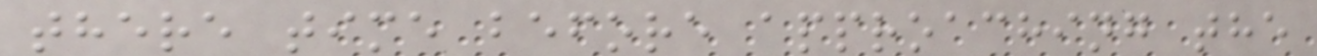there time before approaching the
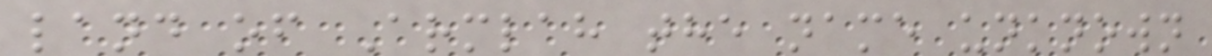land of Armlah the name unknown
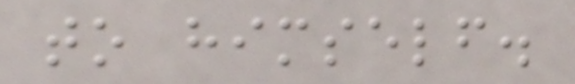to himself.
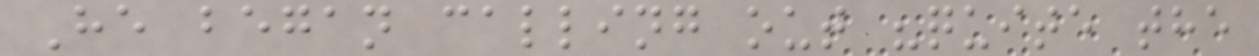He began calling out "quite the
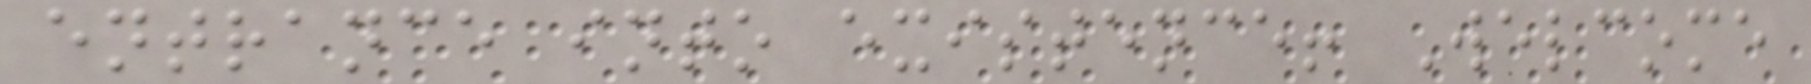entrance into existence! Welcome
